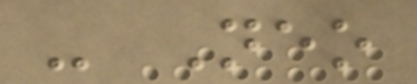- Neo
